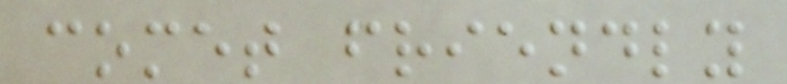comet friendly
